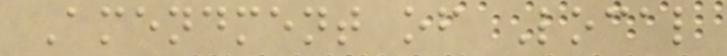Amendment of Local
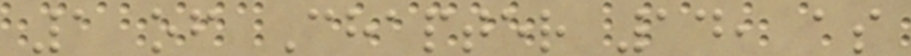1 of Chapter 14, as
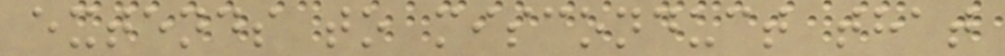extends to misconduct that
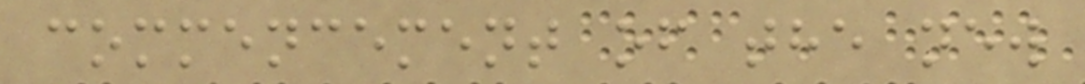commencement of the new
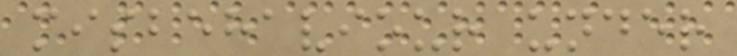misbehaviour under
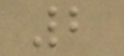2
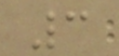3
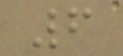6
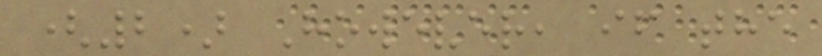(2) However, if the
